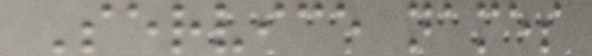Service names
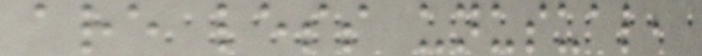are less unusual,
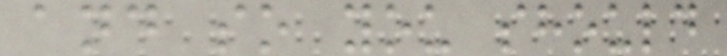and so you should
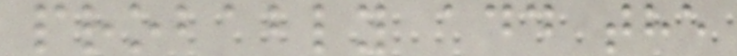probably add the
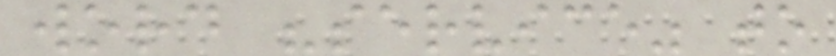word "service" to
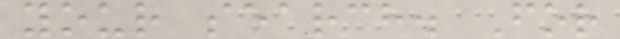your search. For
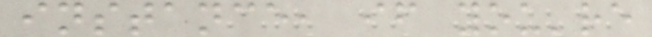instance, if you're
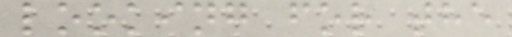looking for the
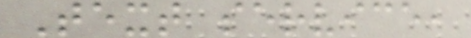Text service,
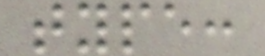type:
